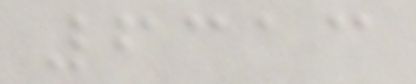6313
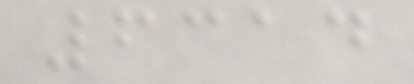6314
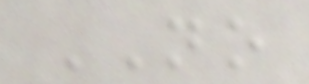NO
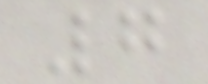7
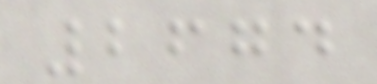2674
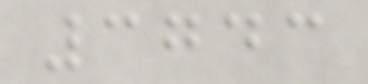3743
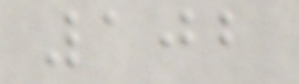102
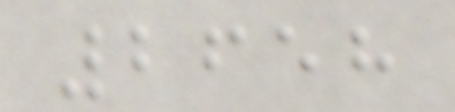2658
